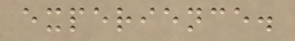experience.
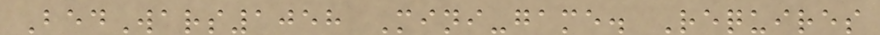BedWars1058 Mini-game. Requires
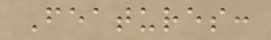Features:
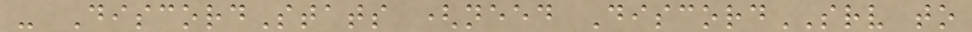- DiscordStats (need DiscordSRV to
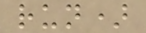run)
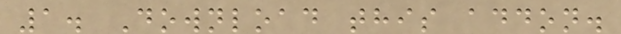1. Download this addon.
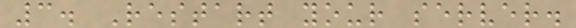3. Restart your server.
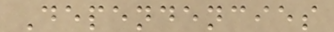Dependencies
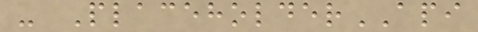- PlaceholderAPI
